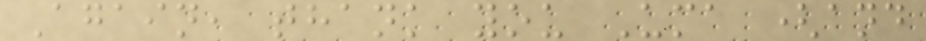Again, thank you Uma (and
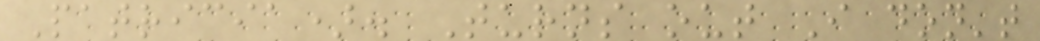Patricia). Turns out I don't
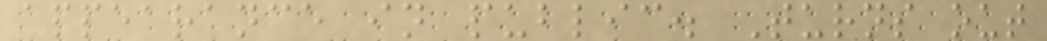appearance in public. Turns out
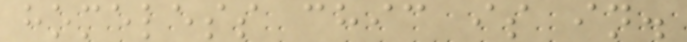homeless chic is in.
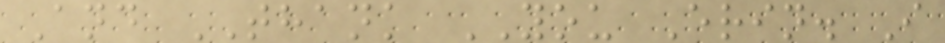And THANK YOU Erin. I
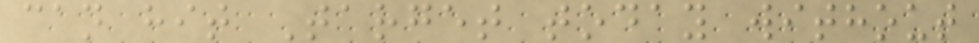can hit Target today without
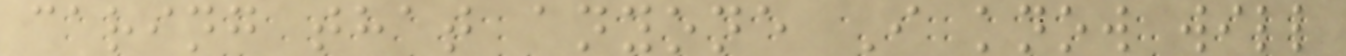caring that anyone I know will
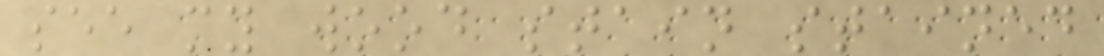see my wood stain stained
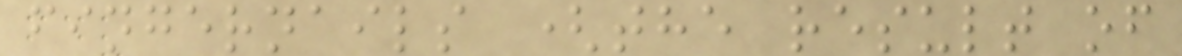fingernails (the result of
